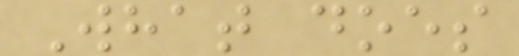What does
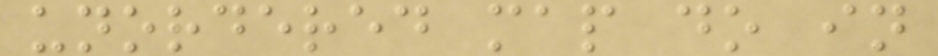unordered map do in
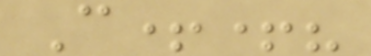C++?
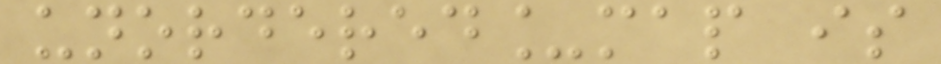unordered_map is
